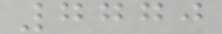7770
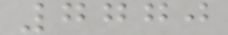7770
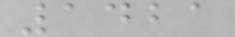1421
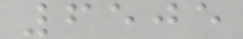6505
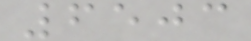6503
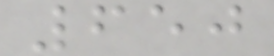650
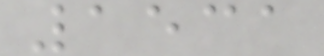1531
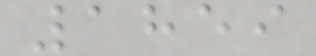1859
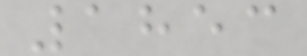1853
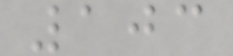103
